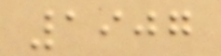1907
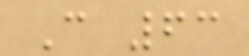C 63
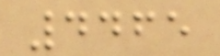4465
